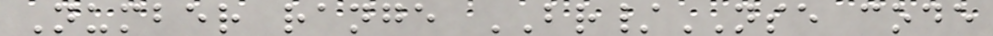Number range BR/NSE code
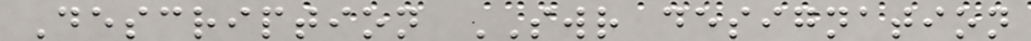Description SWR designation
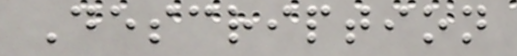Description
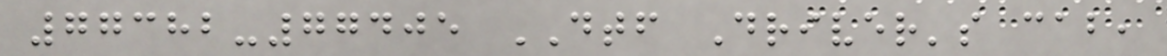77382-77405 DTF Driver's cab,
